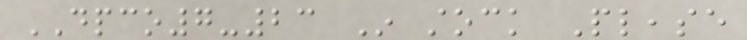DPCO7-23 In stock Please
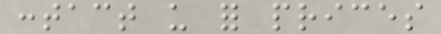contact us for prices
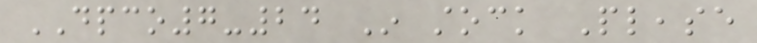DPCO7-24 In stock Please
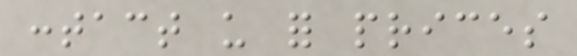contact us for prices
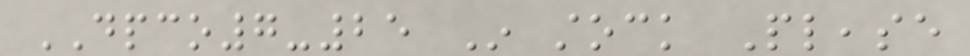DPCO7-25 In stock Please
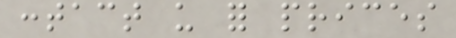contact us for prices
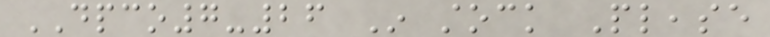DPCO7-26 In stock Please
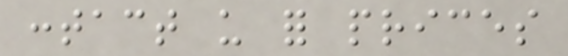contact us for prices
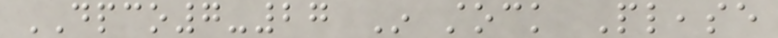DPCO7-27 In stock Please
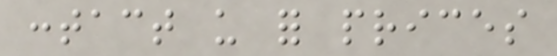contact us for prices
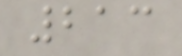213
